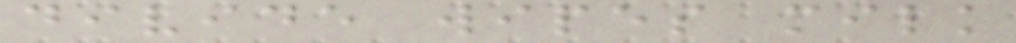divide wipes milk
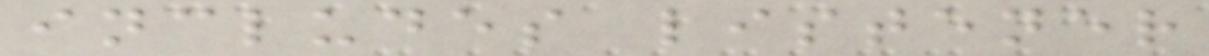includes listener
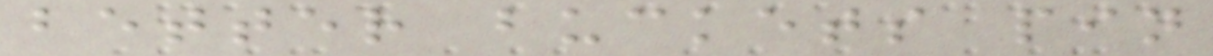better buckets pin
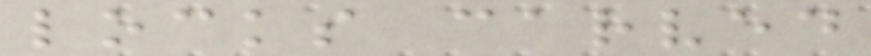locks carved
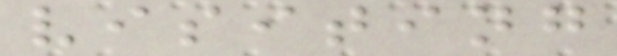visiting
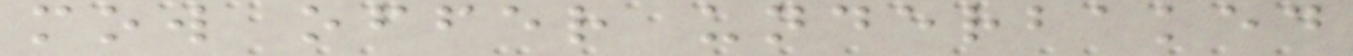mow offer underbaked
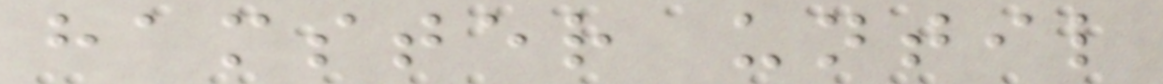hamster until
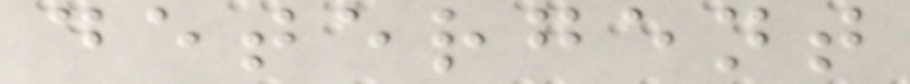detergent
